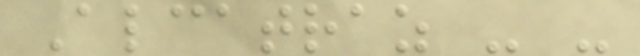Alcatraz - -
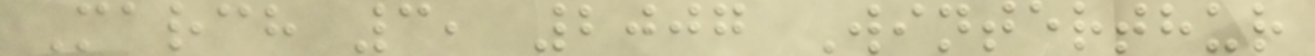March 3, 2007 Winterthur
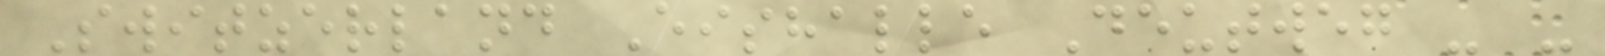Switzerland Eishalle Deutweg - -
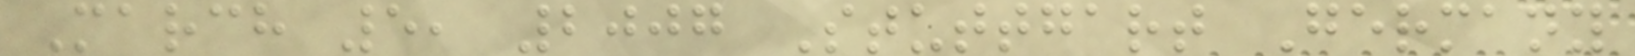March 5, 2007 Stuttgart Germany
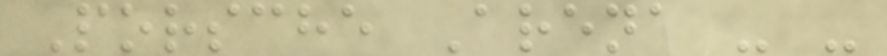Porsche Arena - -
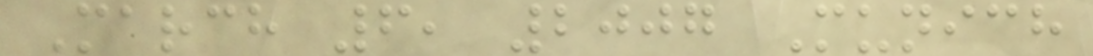March 6, 2007 Munich
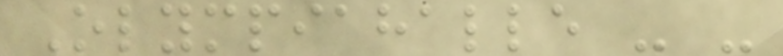Olympiahalle - -
